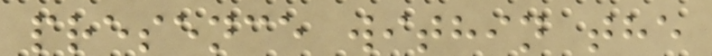presence within the
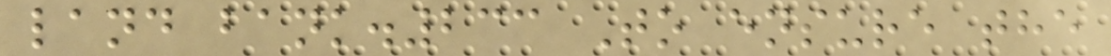land bank.233 To ensure the
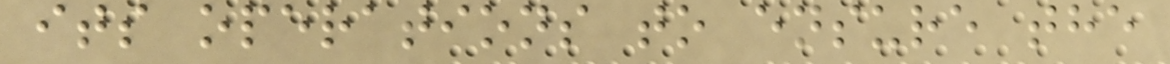its operations to ensure the
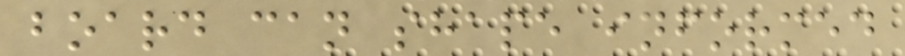board can shape informed
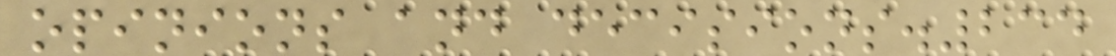opinions and decisions.234
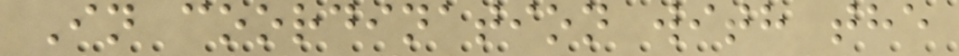In coordination with the
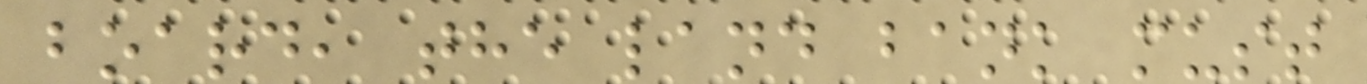board, the land bank must
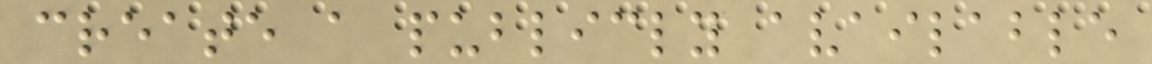create a publicly available
